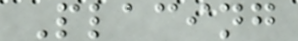Placing
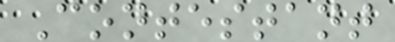Contestant
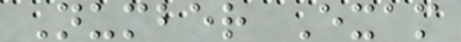Number Exam
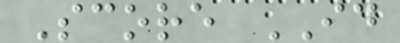Score ID
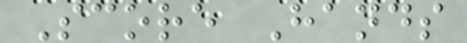Score Hands
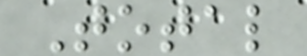Total
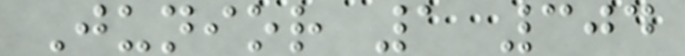Junior 1 304
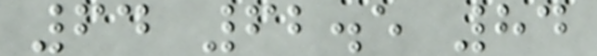64 62.5 84
